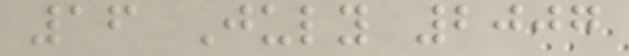16 July 2007
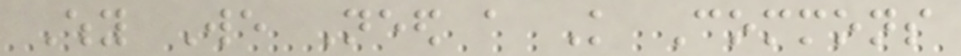Why We Need a Knowledge Commons
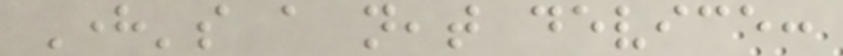Here's a neat device:
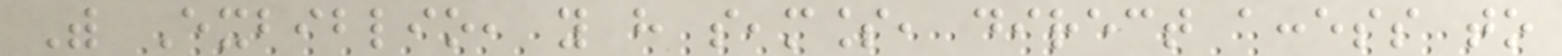With Exbiblio, you have seamless, direct access to
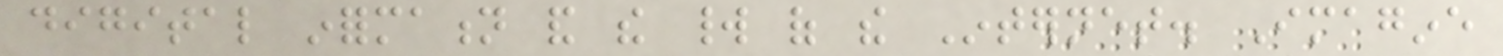digital information and the world of the Internet. Imagine
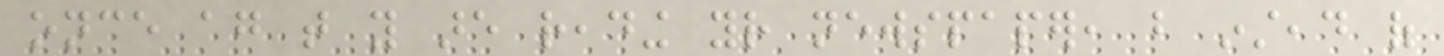once again that you are reading your newspaper, but instead of
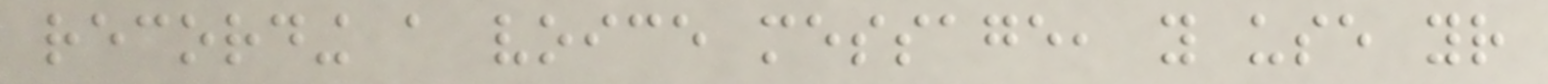recording a voice message, you use your
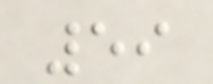59
